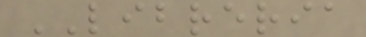LIBRERIA
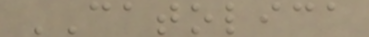CATOLICA
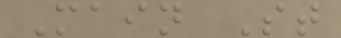Main St
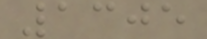1305
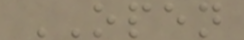OPEN
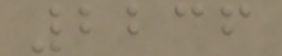2236
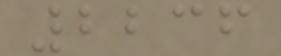2236
